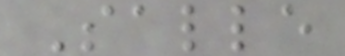Salle
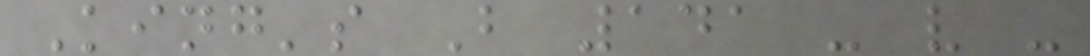King's B 141 - v -
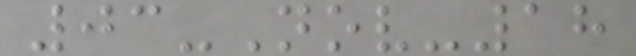03-Nov-18
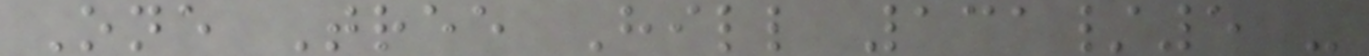One Tree Hill 131/5 -
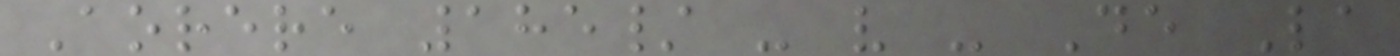Aorere 185/ - v - De La
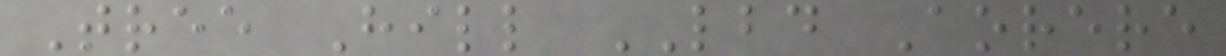Tree Hill LBD Aorere
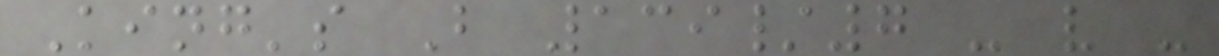King's B 139/7 - v -
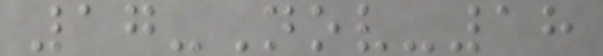17-Nov-18
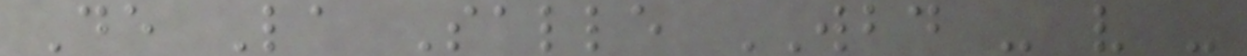De La Salle WBD - v -
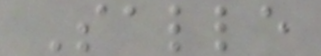Salle
